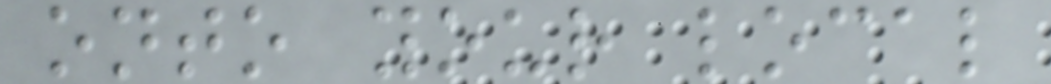onto your local
